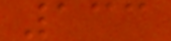133
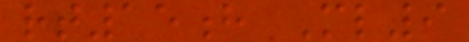rt15h Ml9
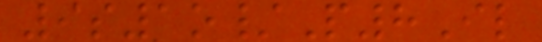9s1o/P8Il
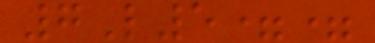7L5==
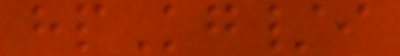hpKg/i
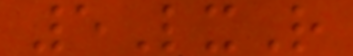5LxR
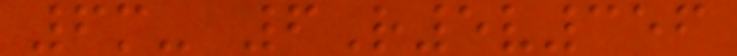6m- 6R5v356
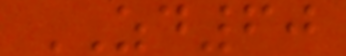ZD60
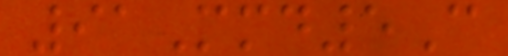91Mmd5C
